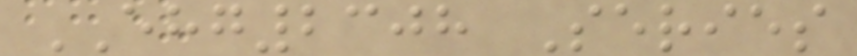EHG2308 Series
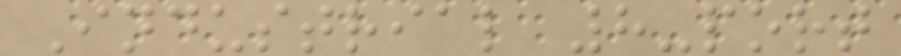Industrial 8-port
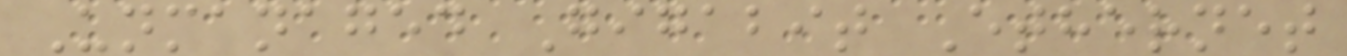Unmanaged Gigabit Ethernet
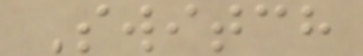Switch
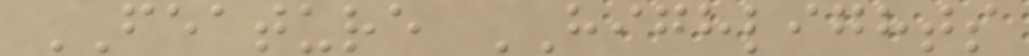FEATURE HIGHLIGHTS
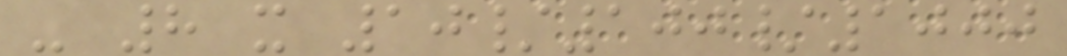- 8 x 10/100/1000
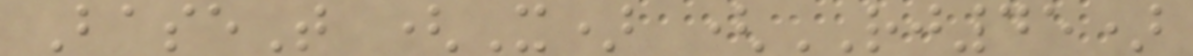BaseT (X) (RJ45)
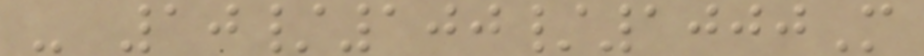- 10/100/1000M
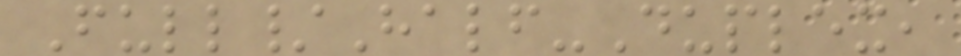Full/Half-Duplex,
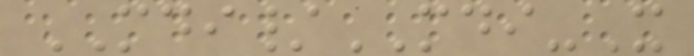MDI/MDI-X
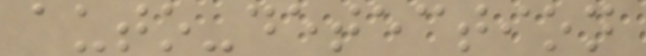auto-detection
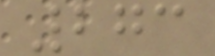273
